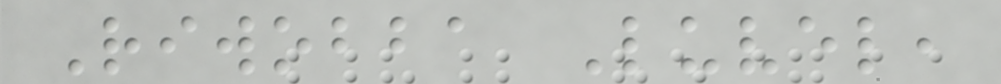Riwobba Luvel,
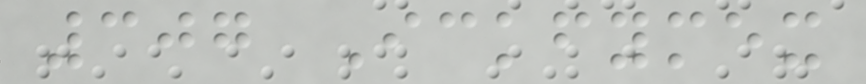307 Ickfymex
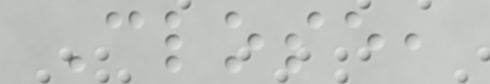Close,
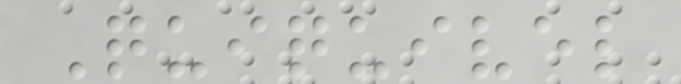Quiquivel
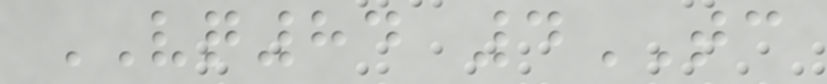VQ84 4TC
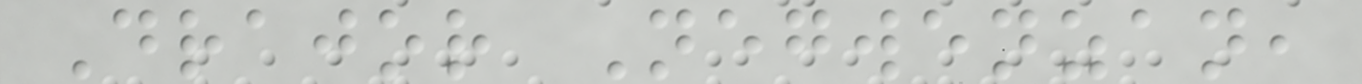Drajor Negwenzan,
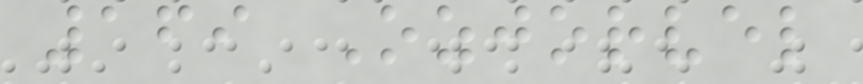169 Ozjorvel
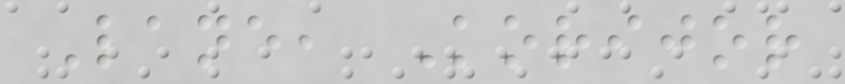Lane, Korijor
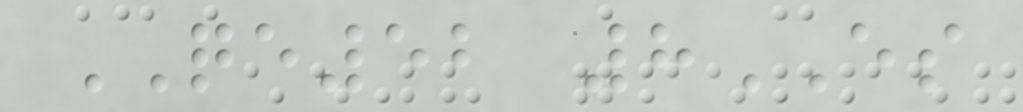QE52 8ES
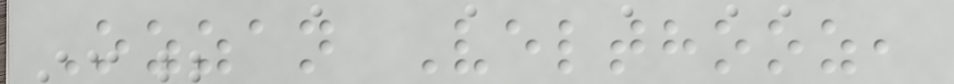Ozzan Velthooz,
